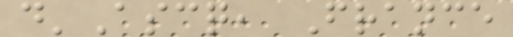d'Ascq, France
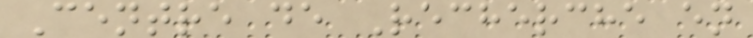Centre de Recherche en
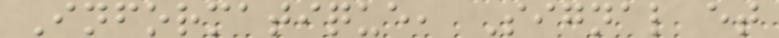Informatique, Signal et
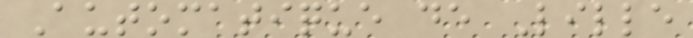Automatique de Lille
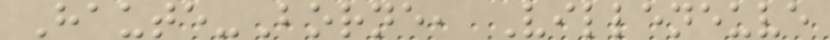Haute-Borne, Villeneuve
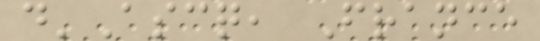d'Ascq, France
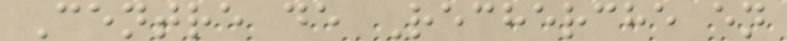Centre de Recherche en
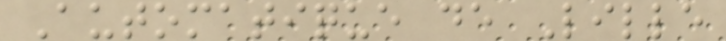Automatique de Lille
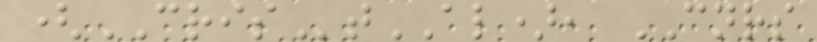(CRIStAL), CNRS
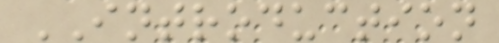INTRODUCTION
